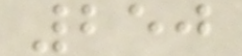250
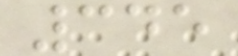345
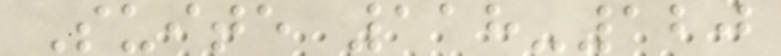Suite 118-120
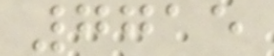7715
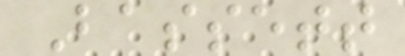Bassett
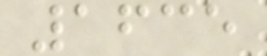1635
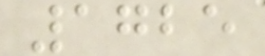1725
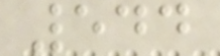544
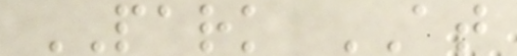PARK AT
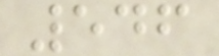546
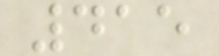415
